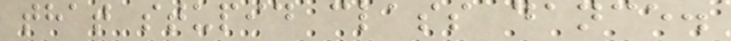that stupid class dance.
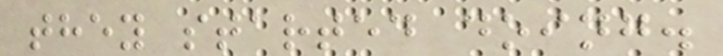they started doing.
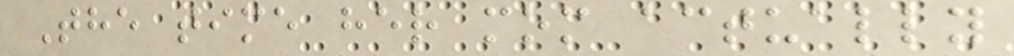The time her mom actually
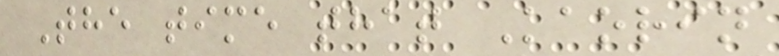The time that Kaorin
